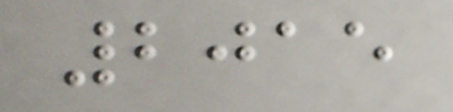2015
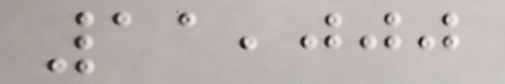11,000
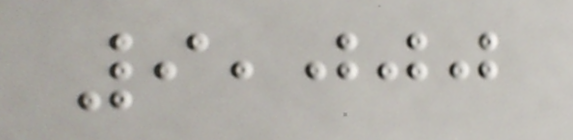9,000
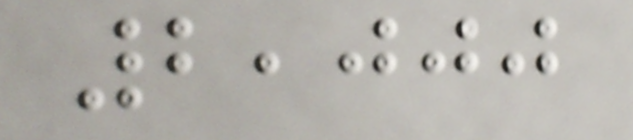2,000
